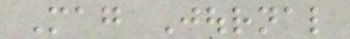Mag Journal
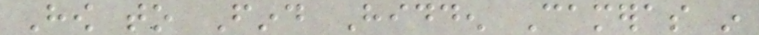How to Find Hidden Cameras in
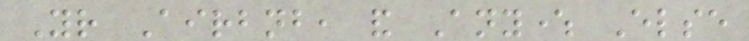Your Airbnb, and Anywhere Else
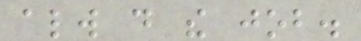always do the job.
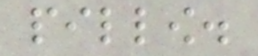pillow.
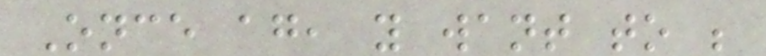Once again, you want to be
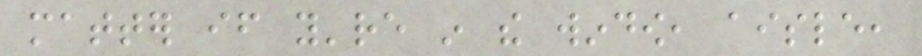matter if you're in the window, aisle,
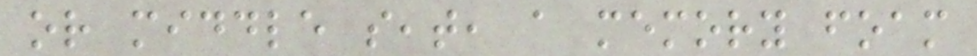or middle seat, a memory foam
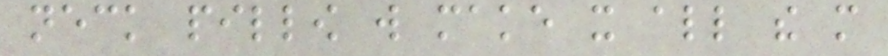neck pillow will make it all the more
